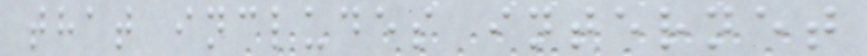that includes internet
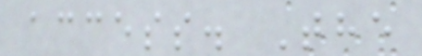access. The
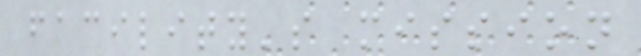facility's mission
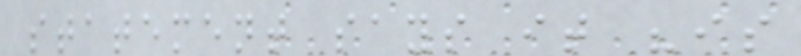statement says it "is
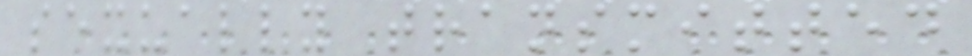sexually transmitted
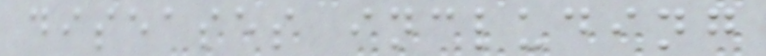diseases including
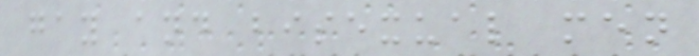gay and bisexual men
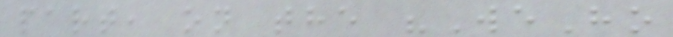part, on the "WeHo
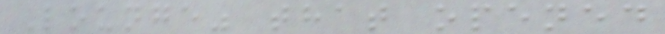Lounge" that opened
